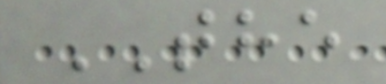THE
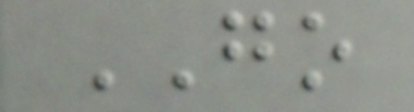GO
